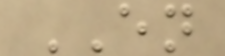EN
